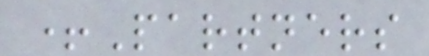+Partners
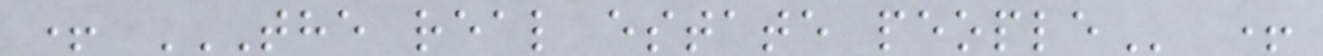+ THE REAL ESTATE PEOPLE +
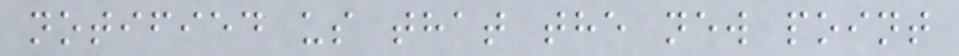notified us that the new point
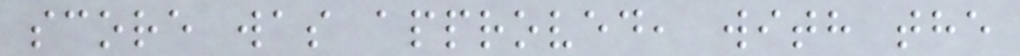score was approved, with the
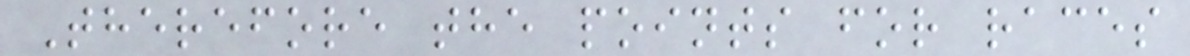Therefore the points for races
